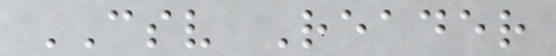CSV Reader
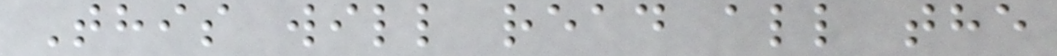This will read all the
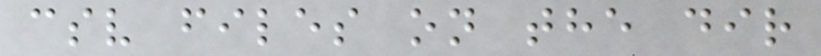csv files on the dir
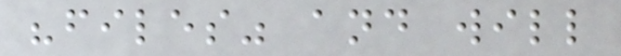"files" and will
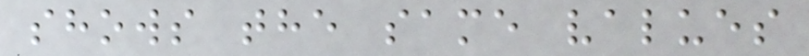shows the same values
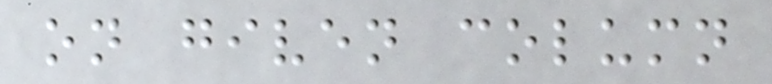on given column
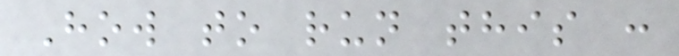How to run this :
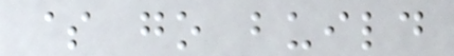$ go build
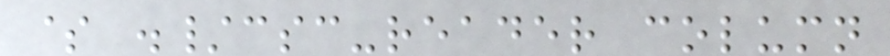$ ./csc-reader column
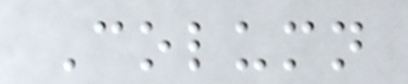Column
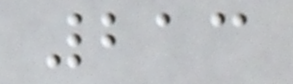213
